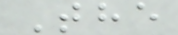The
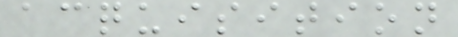acquisition
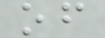of
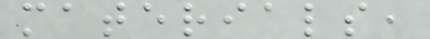materials,
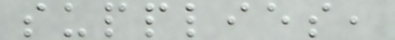supplies,
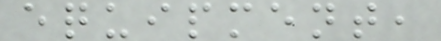equipment,
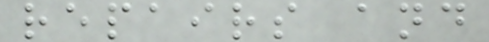repairs and
